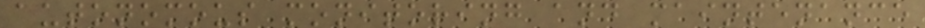autonomous monitoring and maintenance
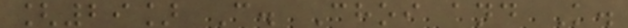[29] C. Choi and K.
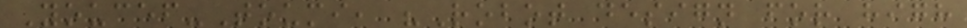Youcef-Toumi, "Robot design for high
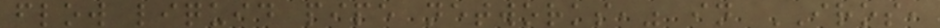flow liquid pipe networks," in IROS,
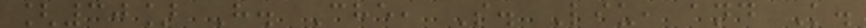[30] H. Che, S. Liu, and K.
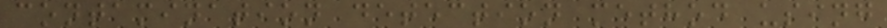contamination detection method using
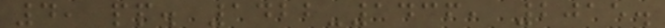4, pp. 1422-1436, 2015.
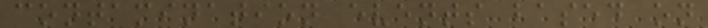contamination events based on
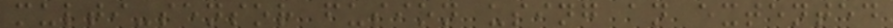multi-sensor fusion using an extented
